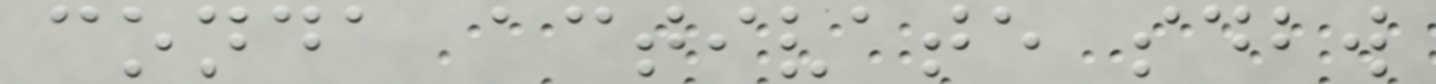conda activate sdbw
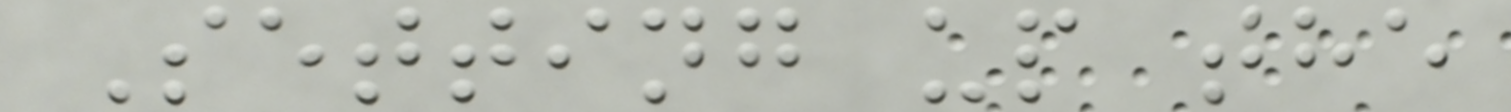Setting up the
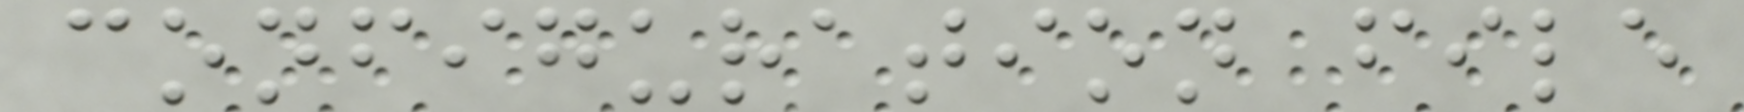configuration file
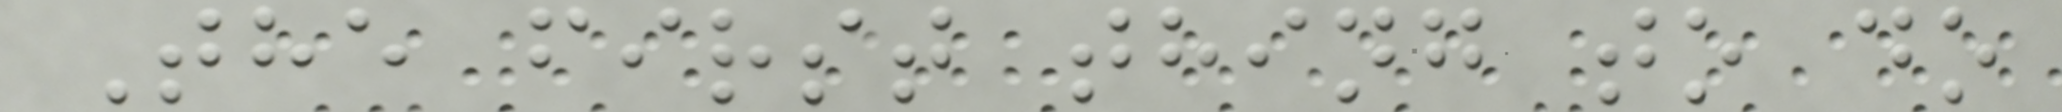The first thing to do
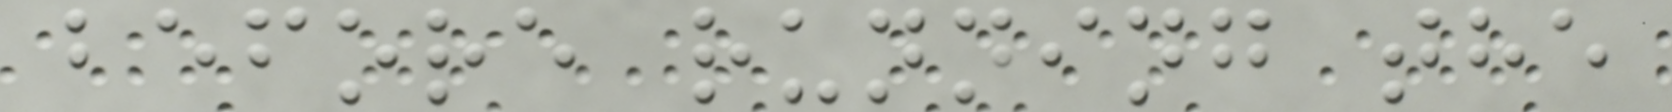before running the
